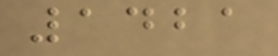1421
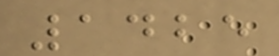1425
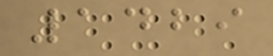1429
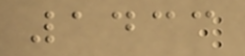1433
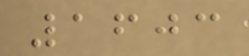1603
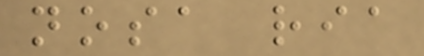nosa ria
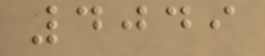4049
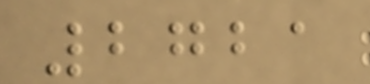2721
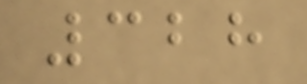328
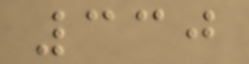330
